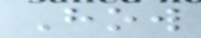How
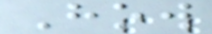How
